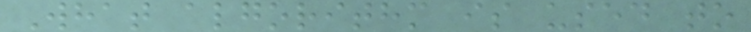What algorithm is used to
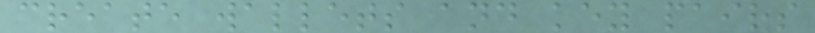create wallets and key pairs
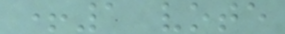+1 vote
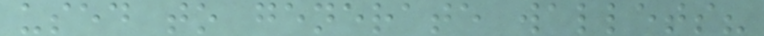used to generate wallets?
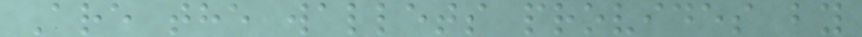Are the wallets provides by
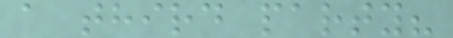a third party?
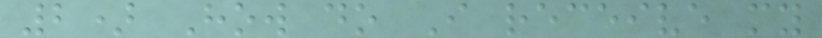2) How do I receive my
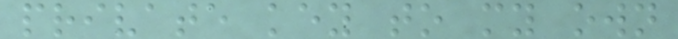private key to my own
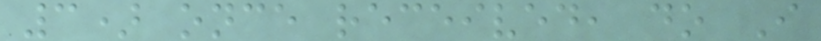3) once received, do I
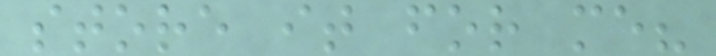store it for me?
